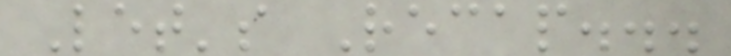Let's Recap...
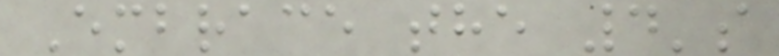Embrace the 4's
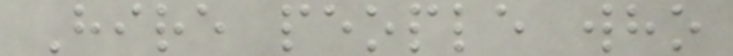Hire people who
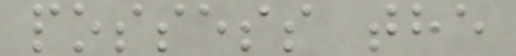possess the
